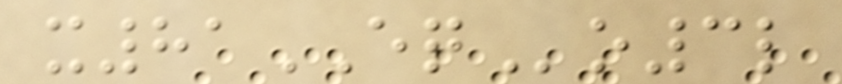x81EQo3l
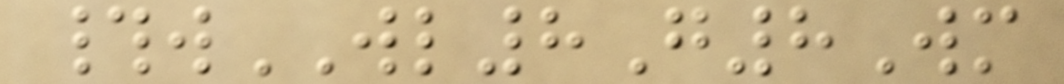#wWL8G8Wm
